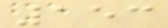153
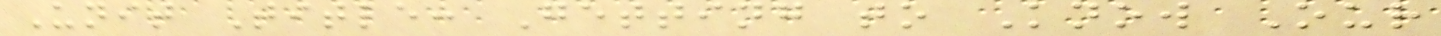Unit Title: Getting to Know Our
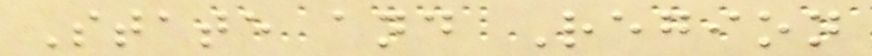State and Region
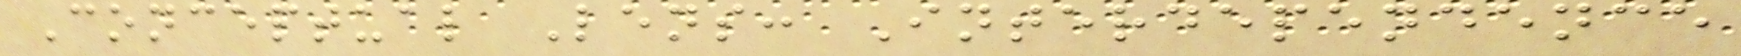Conceptual Lens: Interdependence
